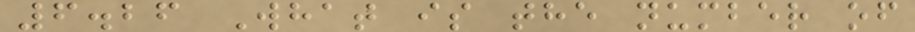6.26 What is the number of
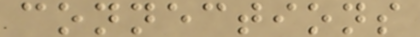connections
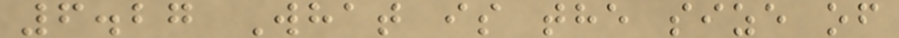6.27 What is the size of
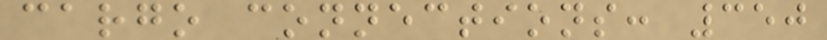cargo connections: 350
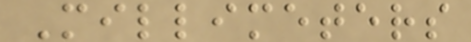Millimeters
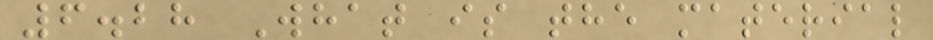6.28 What is the material
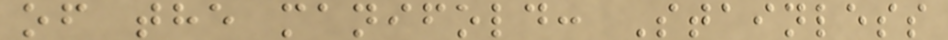of the manifold: Stainless
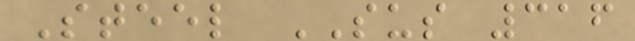Steel SUS 316
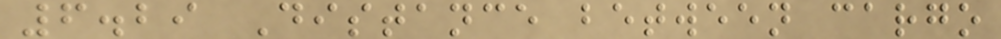6.29 Distance between cargo
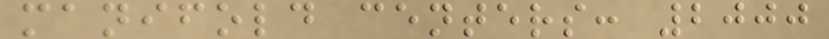manifold centers: 2000
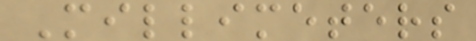Millimeters
